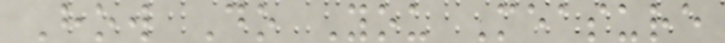How Do You Measure
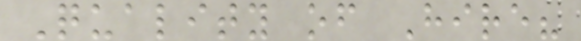Quality of Hire?
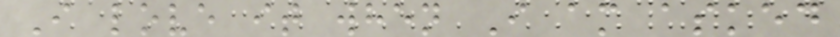I love it when I am asked
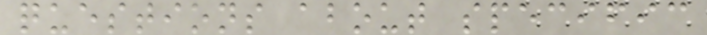questions about specific
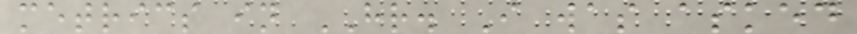metrics in HR. I was asked
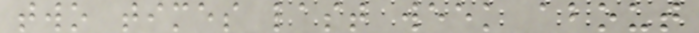two times last week about
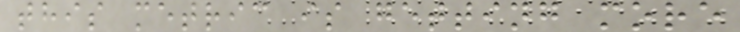this metric is getting more
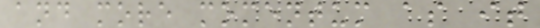and more momentum as it
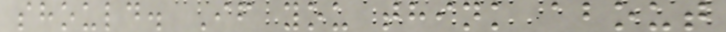should. If you think about
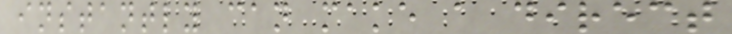instantly can make a direct
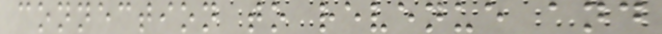connection to revenue and
